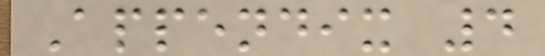Appendix 4
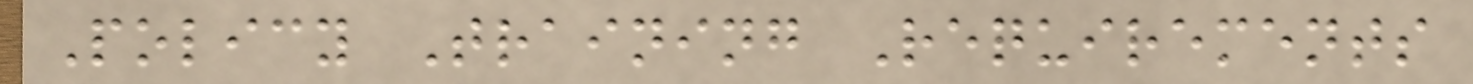Policy Training Requirements
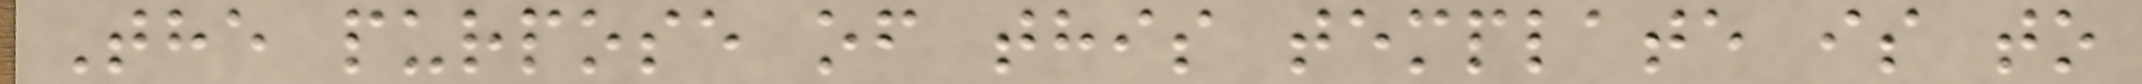The purpose of this template is to
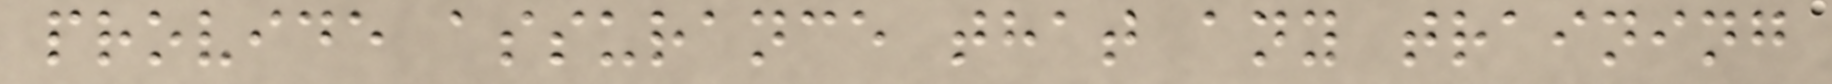provide assurance that any training
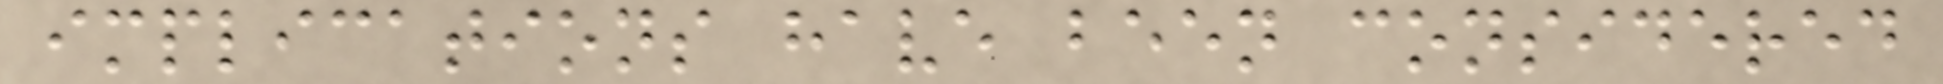implications have been considered
